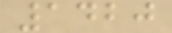1420
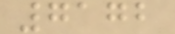7172
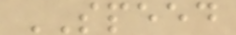SPEED
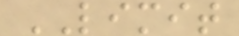LIMIT
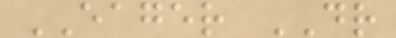EAGER DR
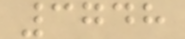3748
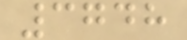3748
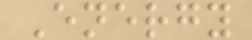Energy
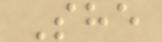She
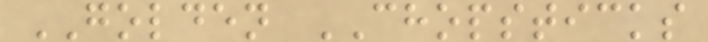GOLDEN CHOPSTICKS
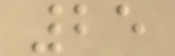25
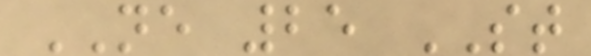NE 25 ST
